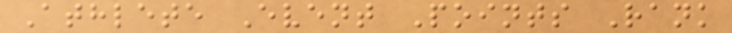Athlete Event Points Rank
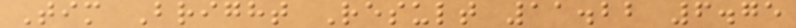Tim Bright Result 11.22 6.75
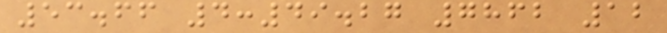53.66 4:49.27 7862 12
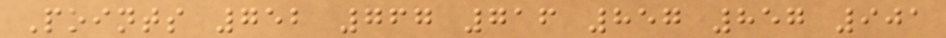Points 752 767 716 857 857 901
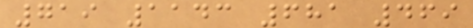719 1143 681 469
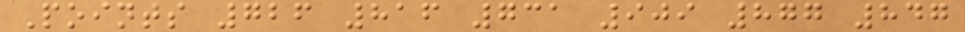Points 726 816 731 909 877 847
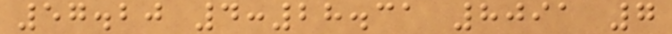57.20 4:28.31 8091 7
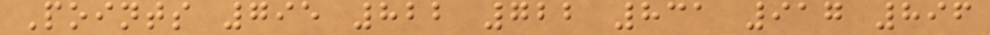Points 795 822 722 831 917 896
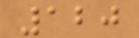120
